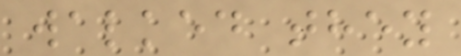walked they
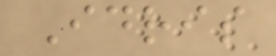Idris
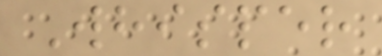Whisper
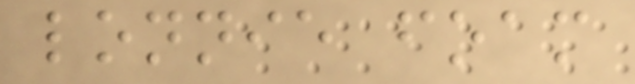lonnie foam
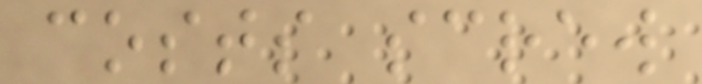costs screw
